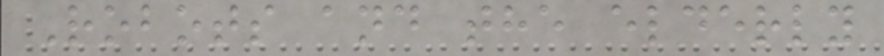Robots and the elderly
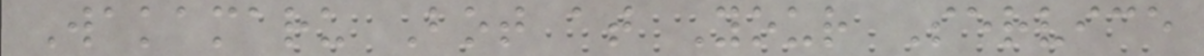Wakamaru Bot at Your Service
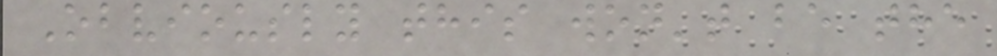Obviously this won't be the
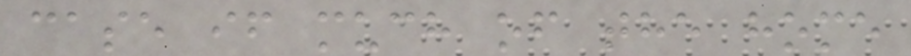case if much of the home
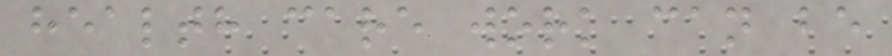health care work can be
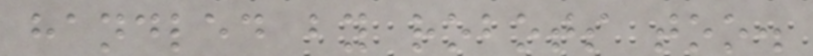handled by robots too.
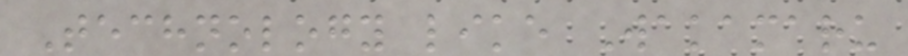Technology like Wakamaru
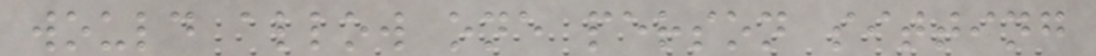would allow one person sitting
